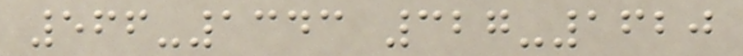566-1343 327-1620
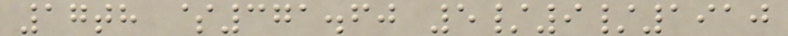17th $371.60 5/9/1910
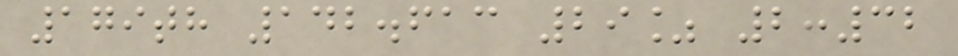179th 142.613 29% 2:32
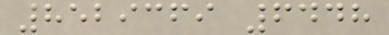8529369 6448
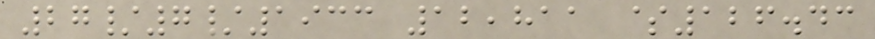27/7/1933 12,811 $126.43
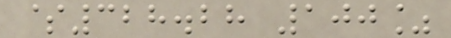$328.28 100%
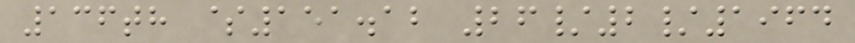136th $151.12 26/2/1964
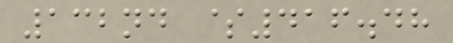132nd $416.48
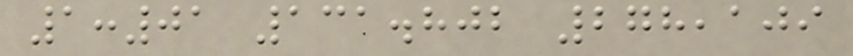1:01 131.802 278,109
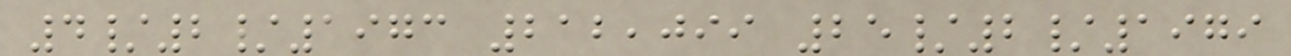4/2/1973 212,099 25/2/1979
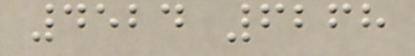4524 6268
